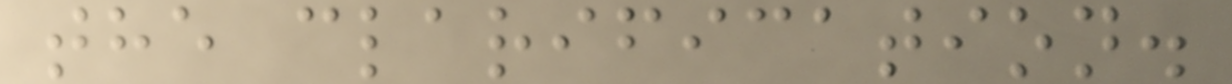the clarification.
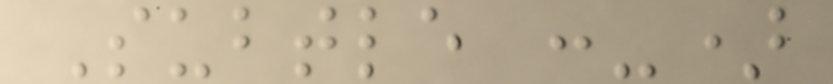Subtle :-)
